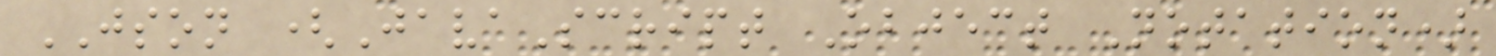JSON (JavaScript Object Notation)
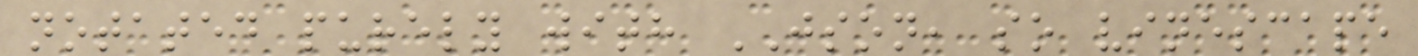notated purely with JSON, so vinescape
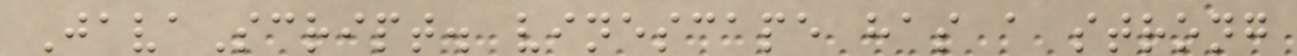JavaScript. vinescape has a strong
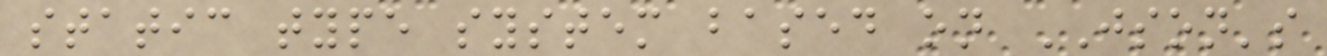static type system based on JSON's
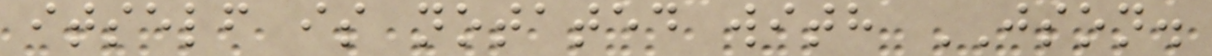itself is notated with JSON.
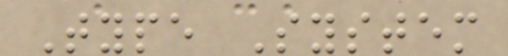Type System
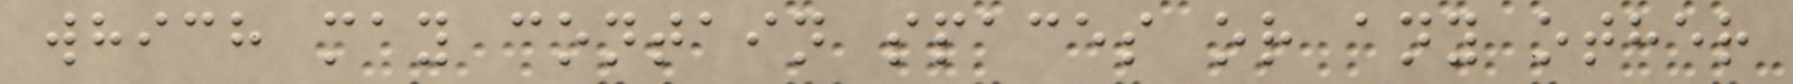which may contain spaces or any other
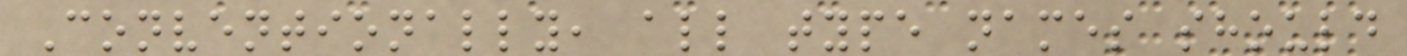Conventionally, all type names should
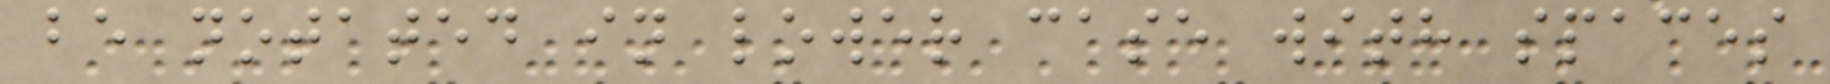be notated in lower case with spaces
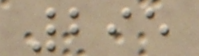295
